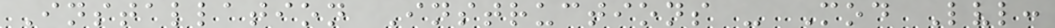Installation Instructions - Mod Lvl:
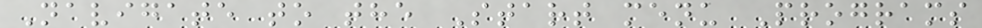Navigate to the Start menu Programs
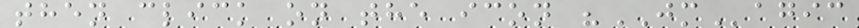then click on the icon "JMagic
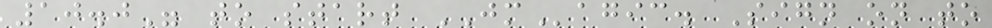10.0" to start JMagic. Sign on to
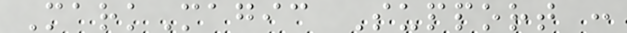MarkMagic Support :
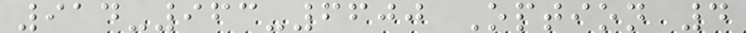914-963-6600 Option 4
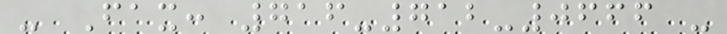- Fax: 716-712-0666 -
